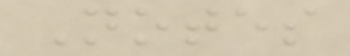Notes
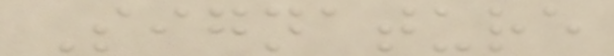Signature
